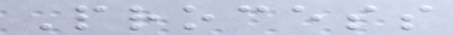Process
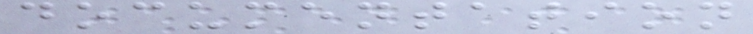documentation
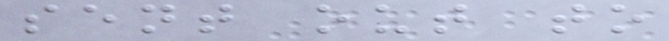sent out to
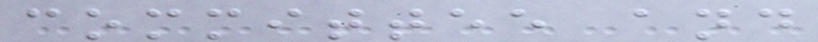committee and
